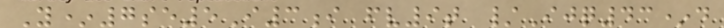Y*7se5I3i fv9t /Ijq43*d
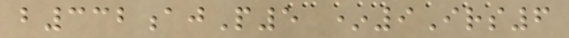b332ajP5 *9Irs6
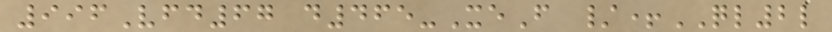996Vfd67 d465-XeF /+QL2l
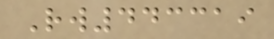Rw443319
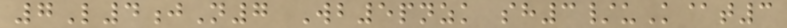7L4jN7 Wb5pnzk sh3/uK@t3
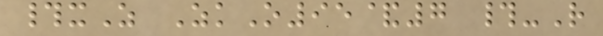#xZ ZkO95&7 #-R
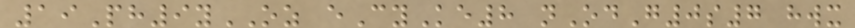19Ph9yOZ eCyKe8 nOdG0s7 hwx
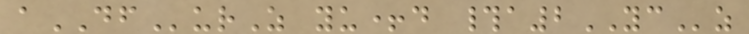aDFurZ yu+d #a2YCz
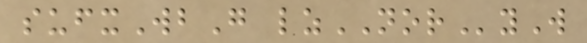sufxWbG lzNORyW
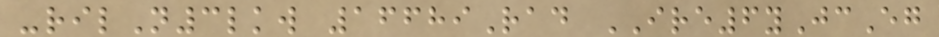-rilN3lkw 16689Rad IRE6yJcEg
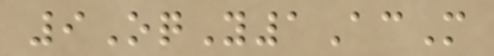9OqY1AcM
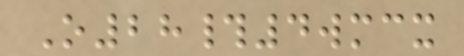O28#4wmcx
